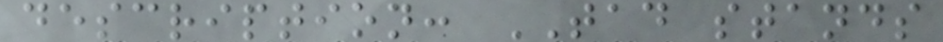description: TAD stands
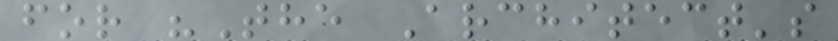for "The Architect's
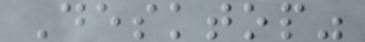Desktop"
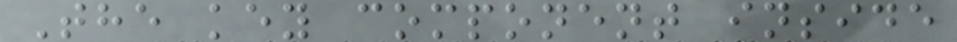The key component inside
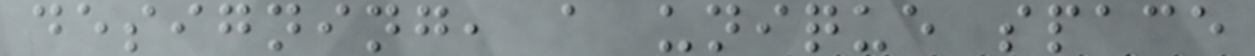designing, a unique space
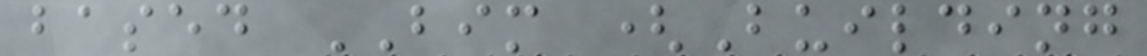based BIM (Building
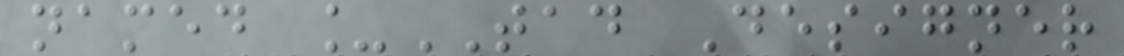named _TAD Designer
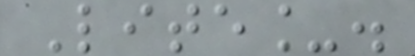Lite_.
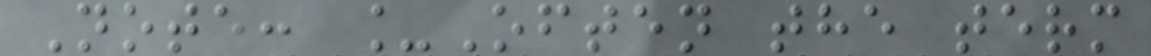Note: _Often the term
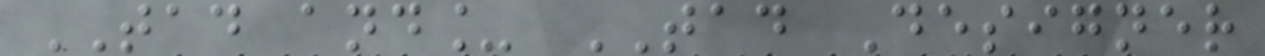TAD and_ TAD Designer
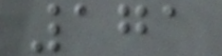171
